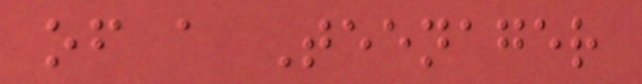of a Teenager
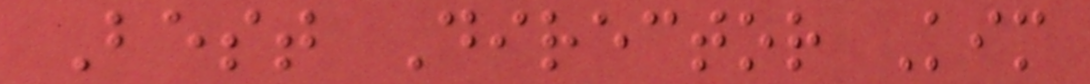Best Director Kim
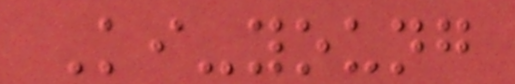Ki-young
